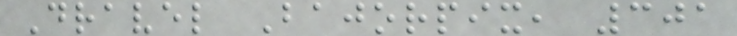Dravel Bajorpix, 301
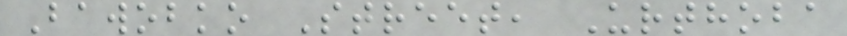Bawobko Street, Urthoba
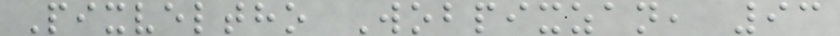Pixveltho Wobpixzan, 93
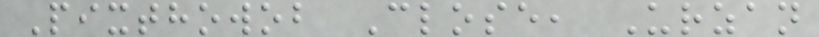Pixthowob Close, Urzan
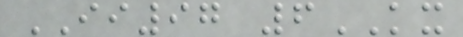II97 6KX
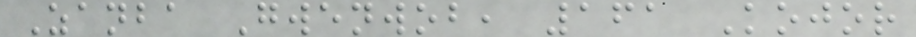Zanba Gwenwob, 161 Kojor
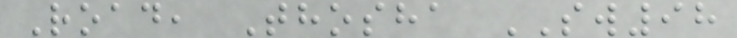Road, Thosha SW98
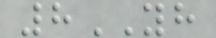8YH
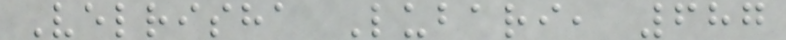Velrisha Lubari, 687
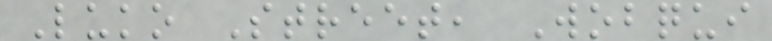Luko Street, Wobqui
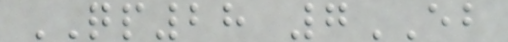QP28 7EB
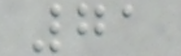71
